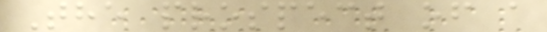The prospect of a
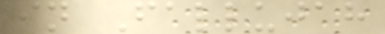in Fallujah
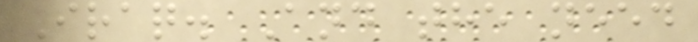Iraq. And the need
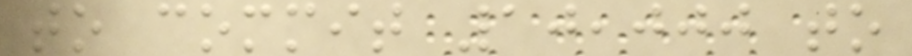to commit 10,000 to
